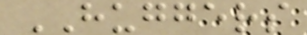HUGGERS
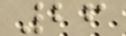26
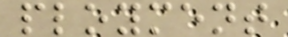ployment
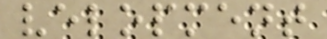velopment
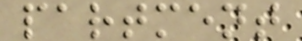partment
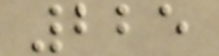225
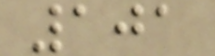101
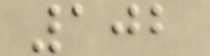102
